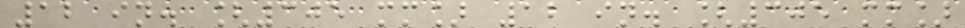12 in. [305 mm] 12 in. [305 mm]
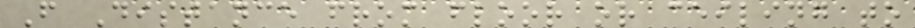F Distance from floor or ceiling to
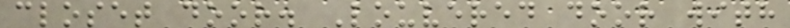closet door. Louvered door with
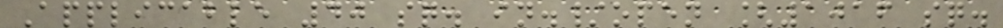Applicable 40 sq. in./open [1016 sq.
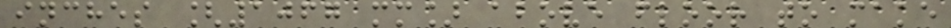inches [1067 mm] above floor to make
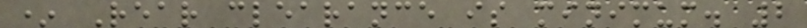* Rear clearance is minimum. 2
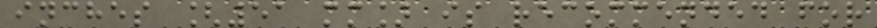inches [51 mm] is recommended for
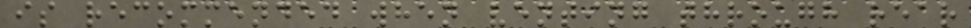is recommended when venting through rear
